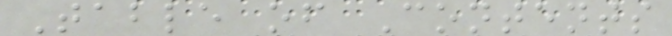Table of Contents
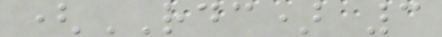(RDC) 3
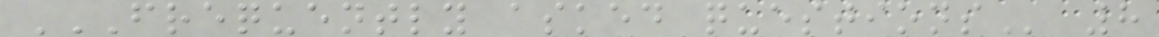FREQUENTLY ASKED QUESTIONS 8
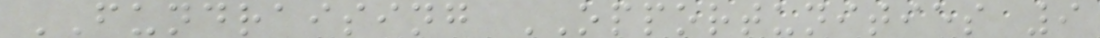FUNDRAISING OPPORTUNITIES 9
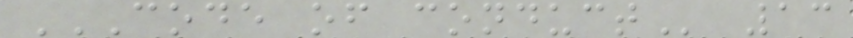CODE OF CONDUCT 13
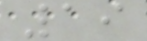19
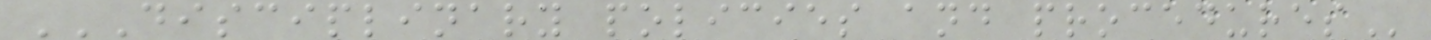DISCIPLINARY POLICIES AND PROCEDURES
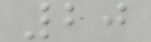20
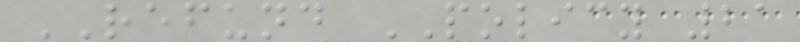REFUND POLICY 21
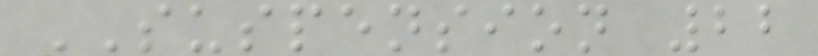SUSPENSION 22
